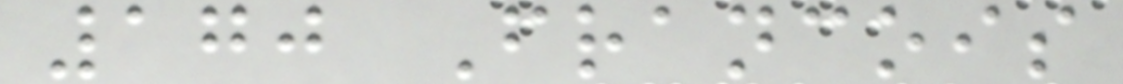170 Francois
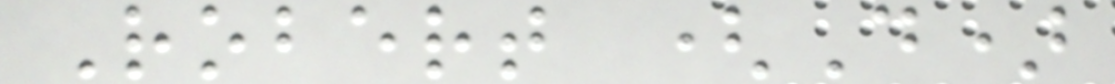Robert (D)
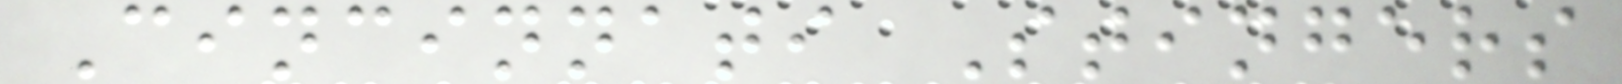Cincinnati Stingers
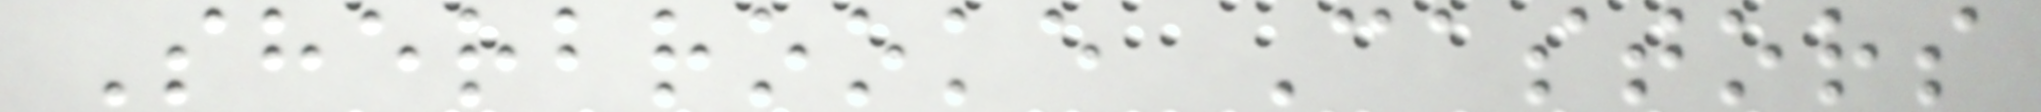Sherbrooke Castors
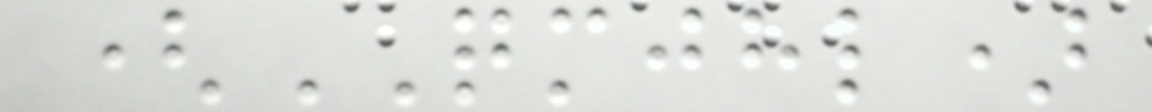(QMJHL)
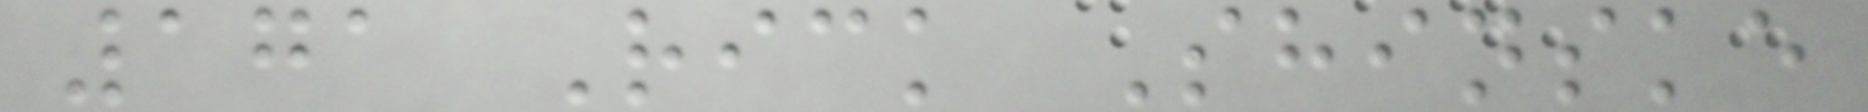171 Rick Shinske
